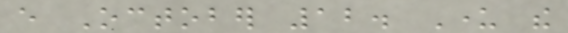every October 12. Under the
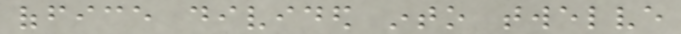office divided into twelve
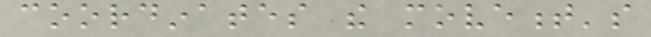coordinates the movement's
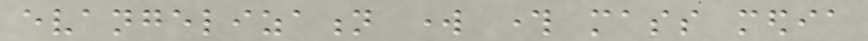evangelization work through mass media
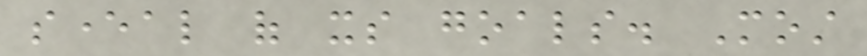several of its goals. Most
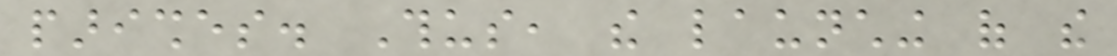parishes. Thus, the launching of the
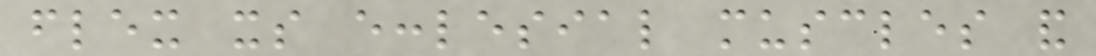flex its ecclesial muscles and
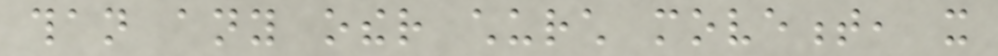than any other church movement, it
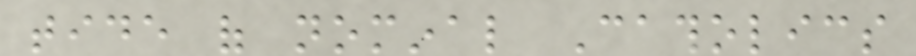tide of nominal Catholics
